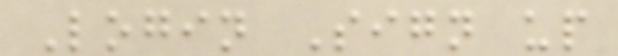Login Sign up
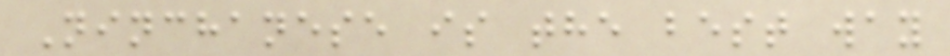Ninchanese is the best way
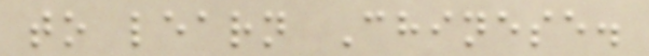to learn Chinese.
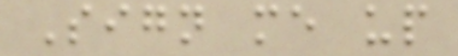Sign me up
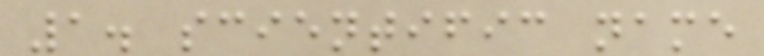1. scientific name
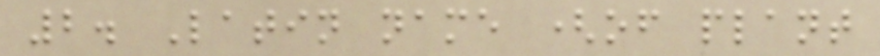2. Latin name (of plant
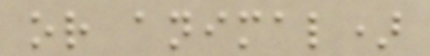or animal)
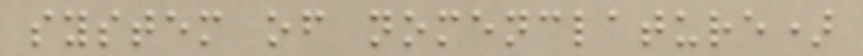system of nomenclature)
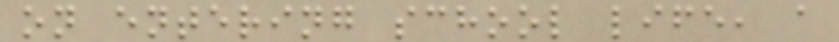on entering school life, a
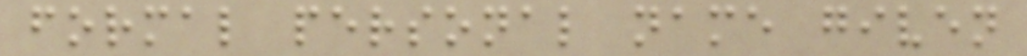formal personal name given
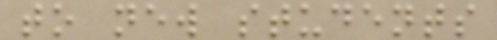to new students
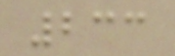233
